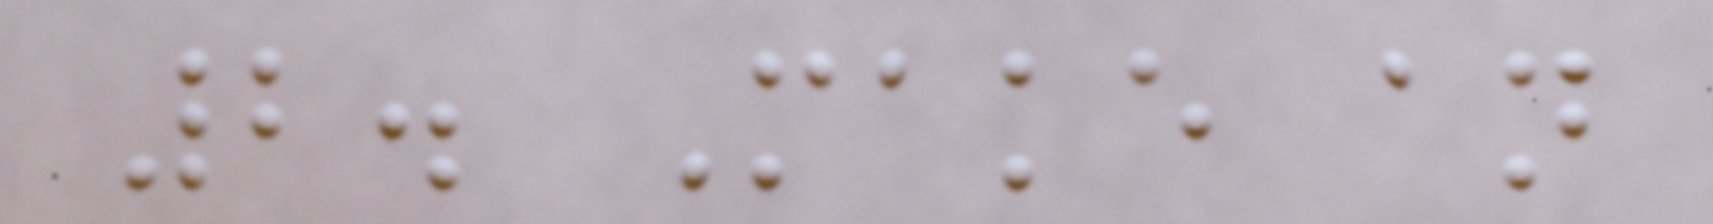2. Make an
